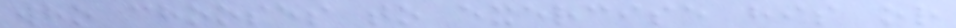who chooses to exercise his or
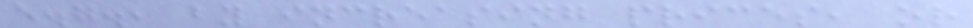e.g., by increasing prices, or
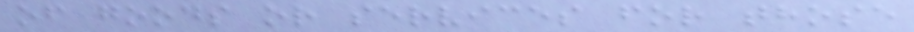of goods or services for those
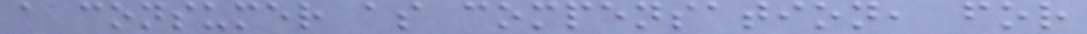a consumer as compensation, for
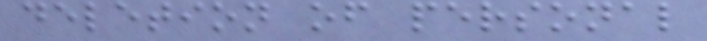deletion of personal
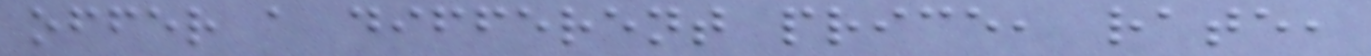offer a different price, rate,
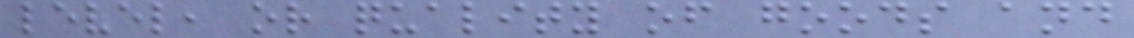level, or quality of goods and
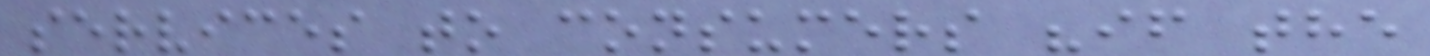services to consumers "if the
